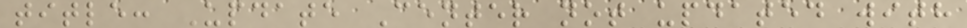title: Update Center not updated with
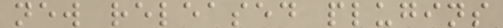new released plugins
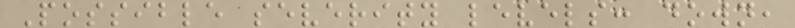Possible severity levels: down,
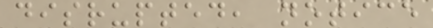disrupted, notice
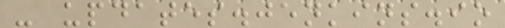- updates.jenkins.io
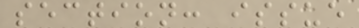section: issue
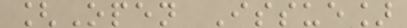[Open Issue]
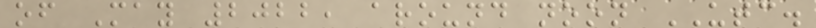of May 2022, around noon UTC.
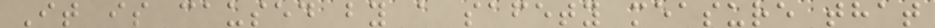It is caused by a safety measure that
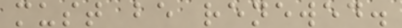must be renewed.
